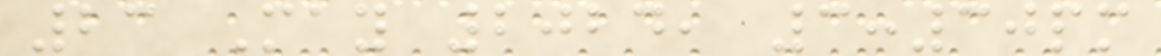23 May 2024, 3:30pm
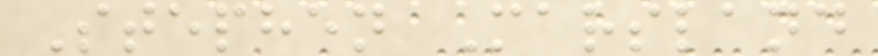Stephen Marsland
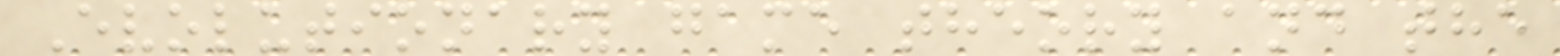Evolutionary game theory and the
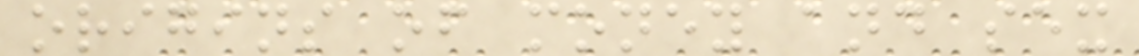origins of money and sex
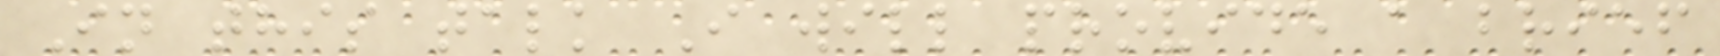In this talk I will provide a brief
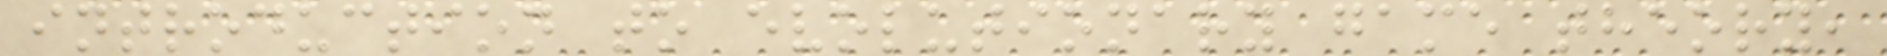introduction to evolutionary game theory,
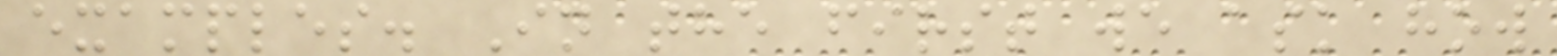examples. In the first we ask how
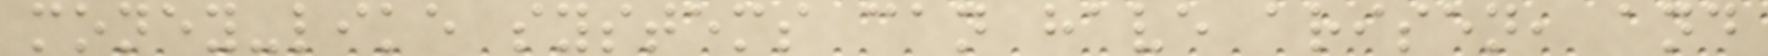money-like systems can have arisen, and
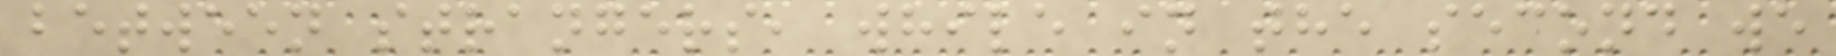between strangers, while in the second we
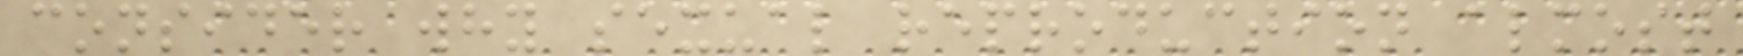consider why sexual reproduction almost
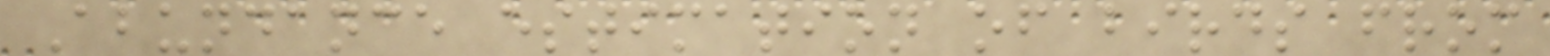Abundance estimation of birds from
